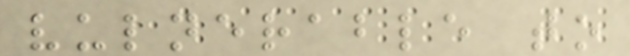vulnerable to
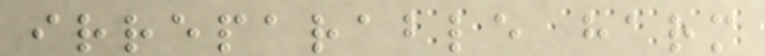irreparable harm
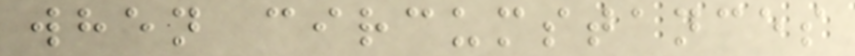when circumstances
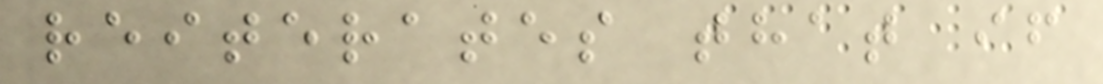reiterates that if
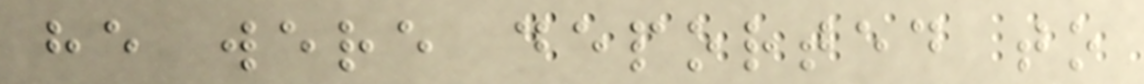he were deported to
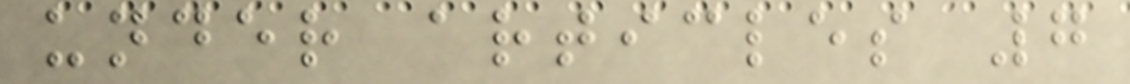under articles 7
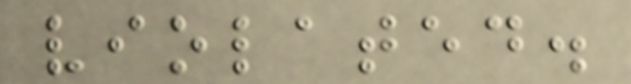violated.
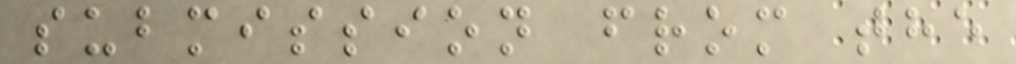submission from the
